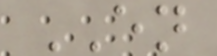EN
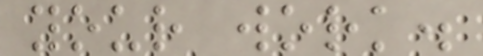your work.
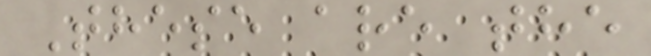These are the
